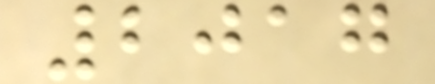2017
